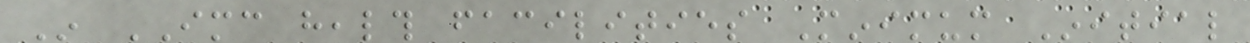In IMC health facilities Minimum Initial
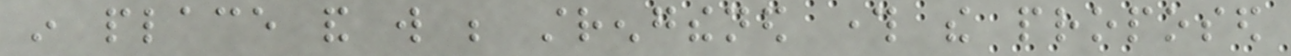in place and will be strengthened through the proposed
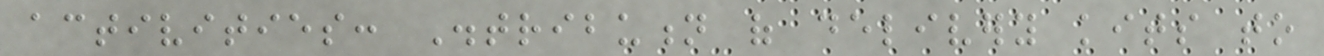activities: Distribution of delivery kits to
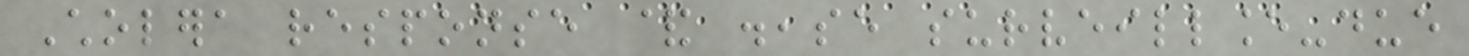Cholera response & disease surveillance-due
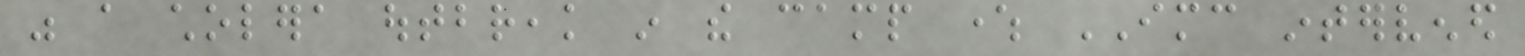was a cholera outbreak in the camp where IMC intervened
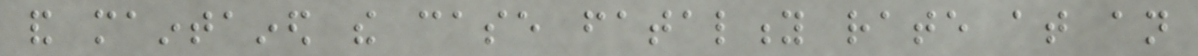and maintained the case fatality rate at an
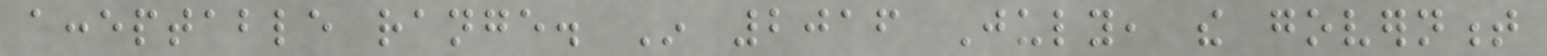acceptable range. In 2016 July, the government
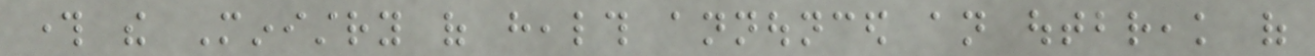through the Ministry of health announced an outbreak of
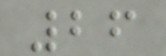26
